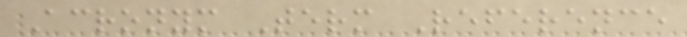Acronym Term Reference
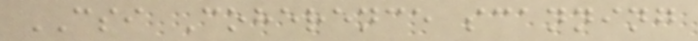CSI Coherence scanning
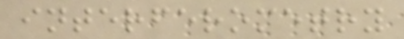interferometry
